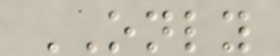ONLY
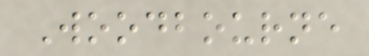Woodbourne
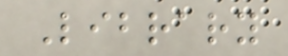Library
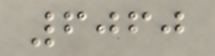6060
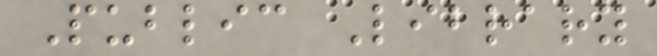Public Library
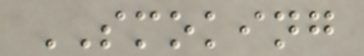SMOKING
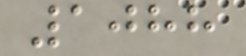1088
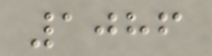1086
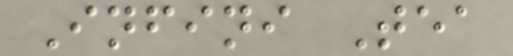Infini Tea
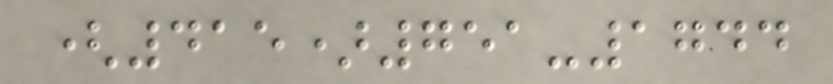(415)751-1744
